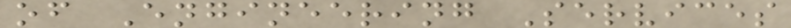of Engineering Services
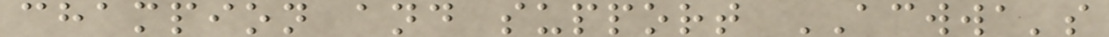champion and support ACWWA's
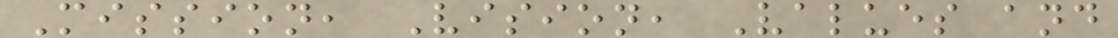Mission, Vision, Values and
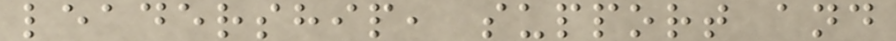leadership, support and
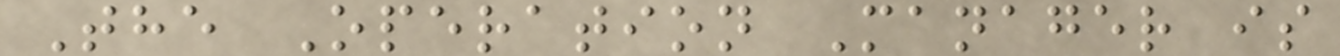The Operation Manager is
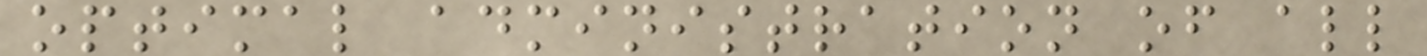optimal administration of all
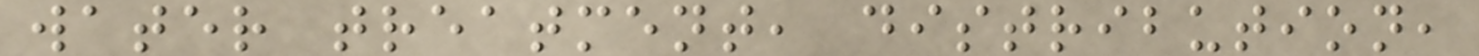water treatment, distribution,
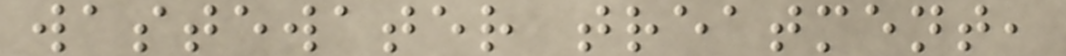wastewater treatment,
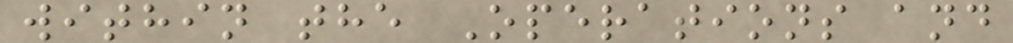within the Operations and
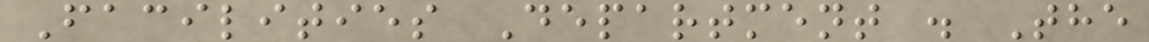Facilities Department . The
